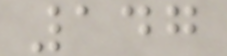147
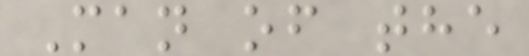Man of the
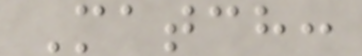Match:
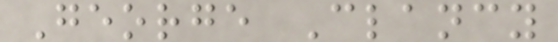George Clancy
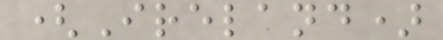(Ireland)
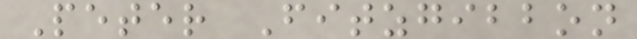Peter Fitzgibbon
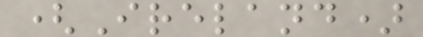(Ireland)
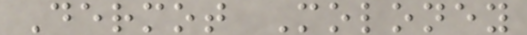Dermot Moloney
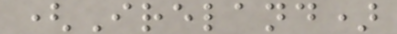(Ireland)
